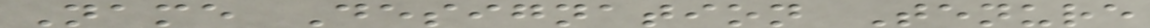Name Designation Tenure
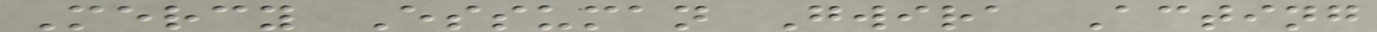Mercy Essuman Gwira Acting
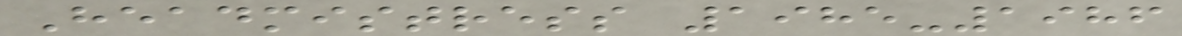Headmistress 1985-1986
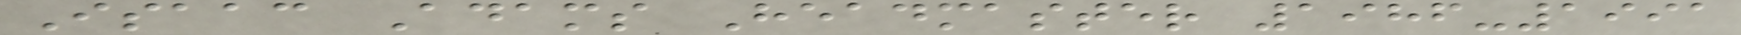Isaac Adams Headmaster 1986-1991
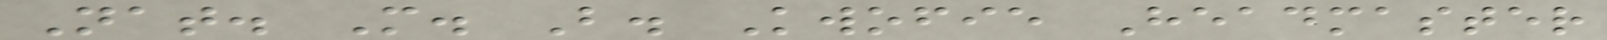Nat. M. B. Kwofie Headmaster
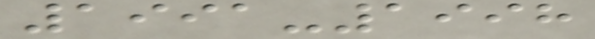1991-1998
